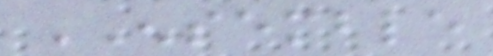ENSEMBLE
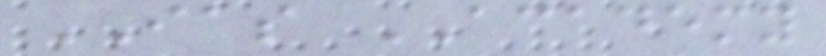IAS ACADEMY
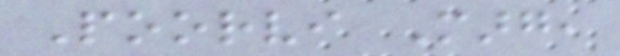Poorvi Marg,
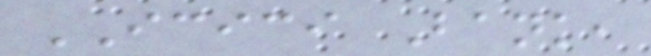ICICI Bank,
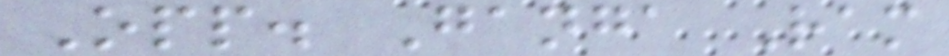Opp. Ganga Ram
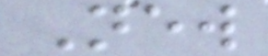New
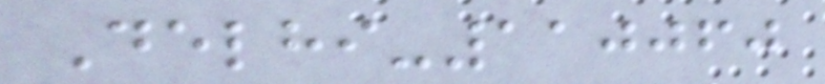Delhi-110060
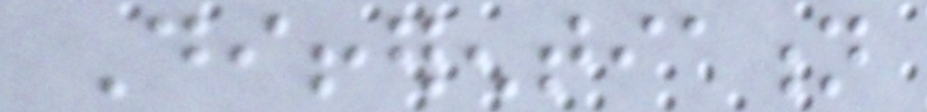Differentiation
